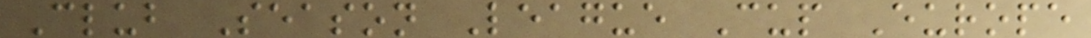Club Season League Cup Europe
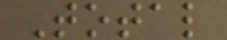Total
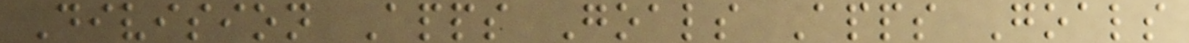Division Apps Goals Apps Goals
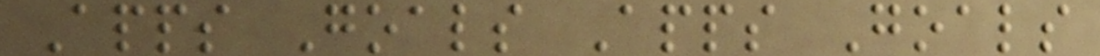Apps Goals Apps Goals
